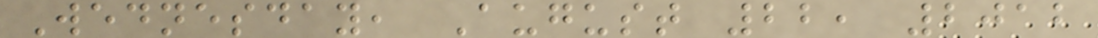Wednesday, August 22, 2012
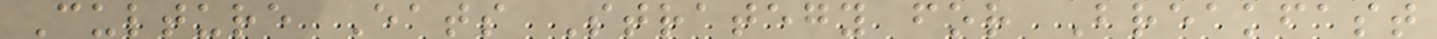Culture Eats Strategy for Breakfast
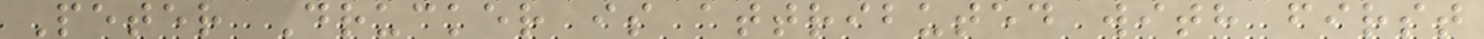Peter Drucker is attributed with first
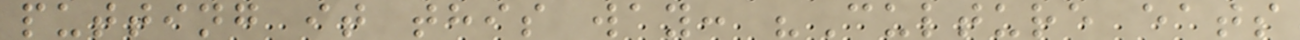putting it this way: "Culture eats
